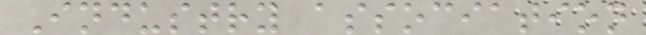Industry association
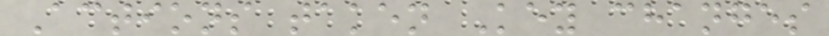Actions taken Key changes
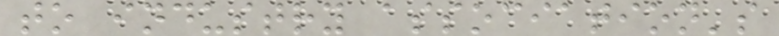to industry association's
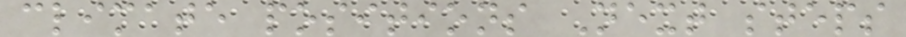climate positions Next steps
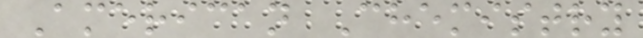American Chemistry
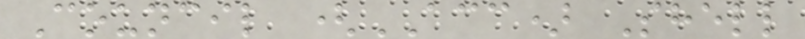Council (ACC) Shell
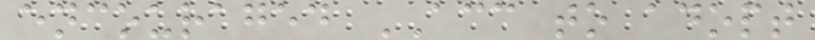encouraged ACC to adopt
